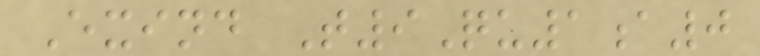Exind T9Qu1a0
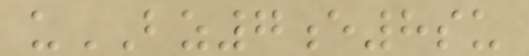uBZ7e8su
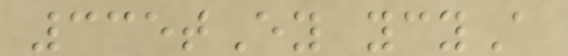335tEy ycyA
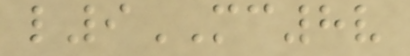l9MC8v
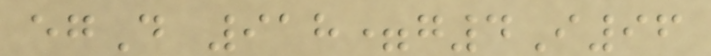egD 918=g4I96
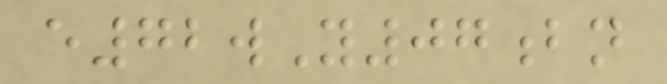e72wY07bn
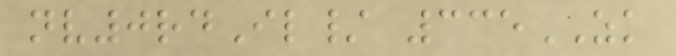nv0rdIl/ 335ZK
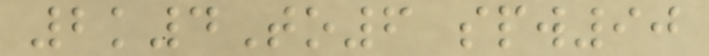2k4To6 spw90
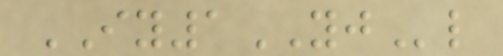IY1YJl
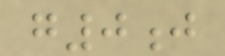g0j
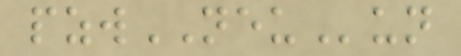pzwNEUun
